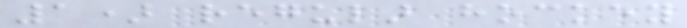1) regular hockey
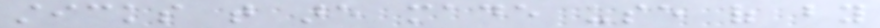sticks that are made use of by
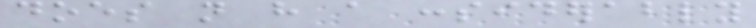does not have a considerably
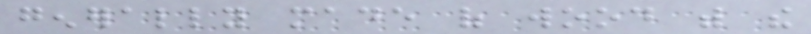generally made of wood with the
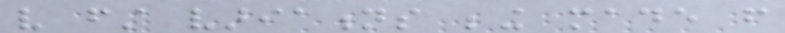very first variations being made from
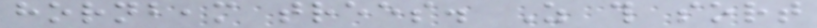hornbeam trees. As this sort
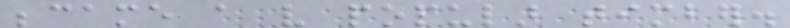became a very popular timber.
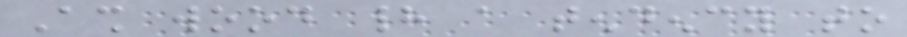Ash wood had a tendency to
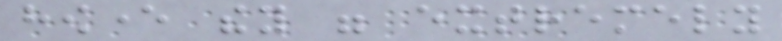however they were extremely
